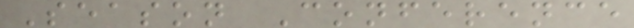Season Conference
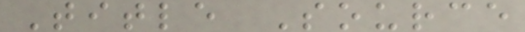Title Source
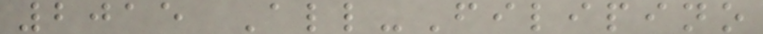2015 All-Filipino
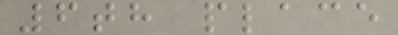6th place
